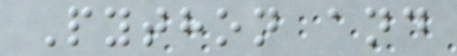Python and
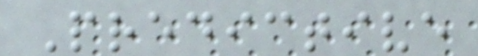Predictive
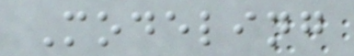Modeling
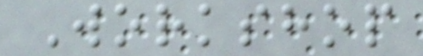Workshop
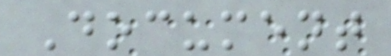Document
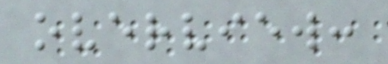overview:
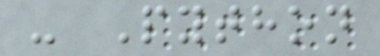- Python
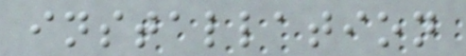installation
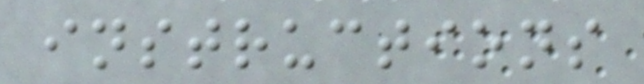instructions
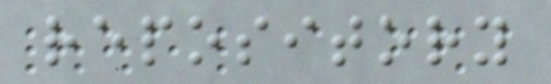repository
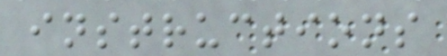instructions
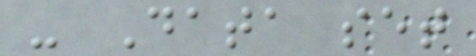- Data set
